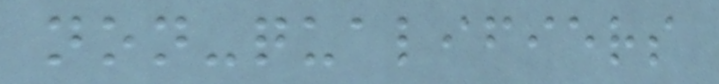non-qualifiers
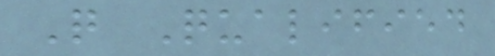Q Qualified
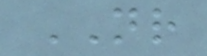NR
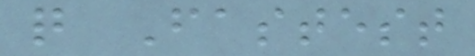q Fastest
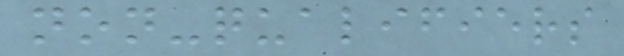non-qualifiers
